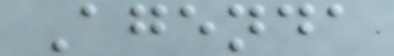Agenda
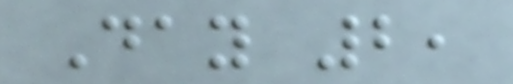Day 2,
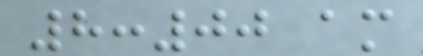8:00 am
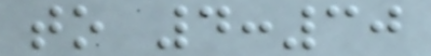to 4:30
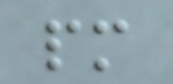pm
